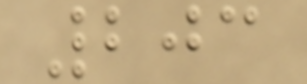203
